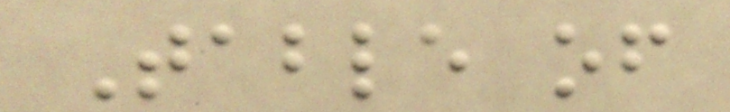Table of
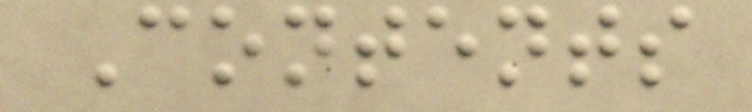Contents
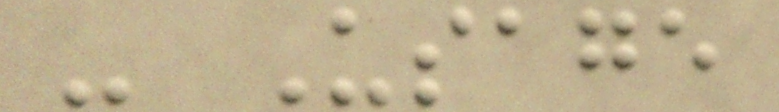- Usage
